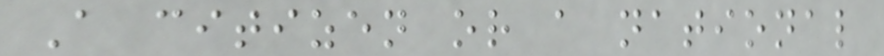A citizen or a national
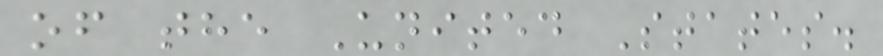of the United States.
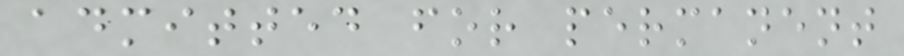admitted for permanent
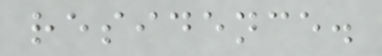residence.
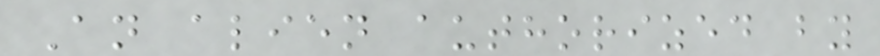An alien authorized by
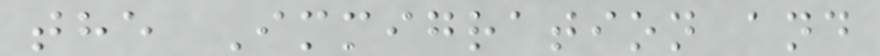the Immigration and
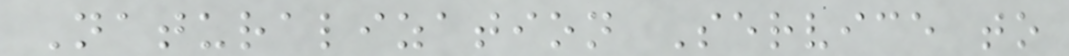Naturalization Service to
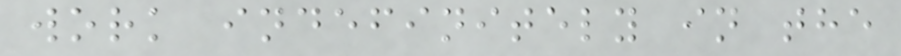work indefinitely in the
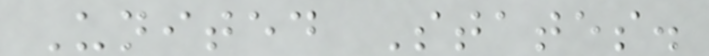United States.
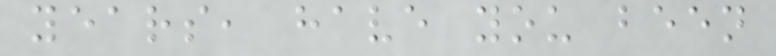years, have you been
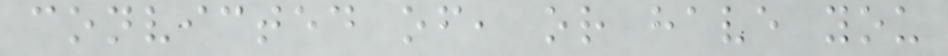convicted of, or have you
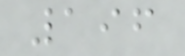196
